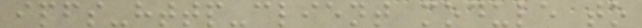ipfs-http-client module to
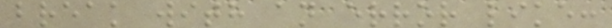break with an error like:
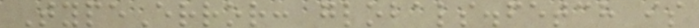TypeError: globals.fetch is
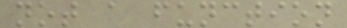not a function
